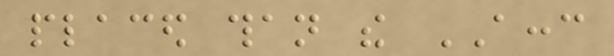placed than the ACCC
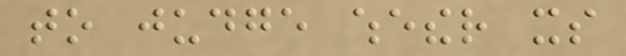to judge whether its
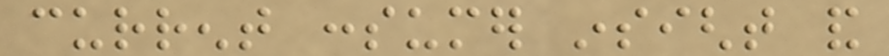current consumer insight and
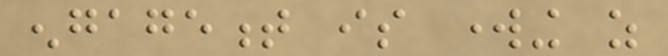engagement is working as
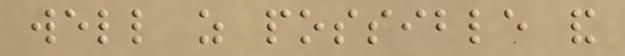well as possible and
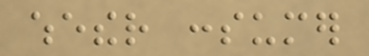whether consumer
